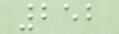252
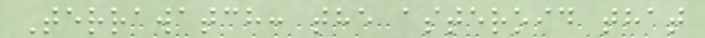Terrawatch: the asteroid that
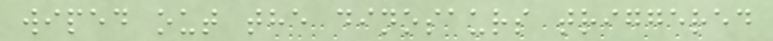wiped out the dinosaurs triggered
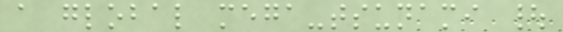a global mega-tsunami |
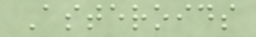Asteroids
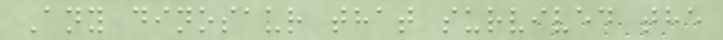Any dinosaur that survived the
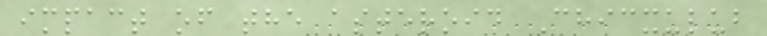impact of the asteroid Chicxulub
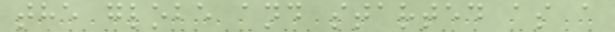the globe and started as a
